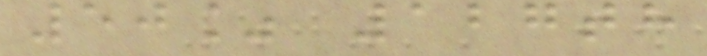50% 127th
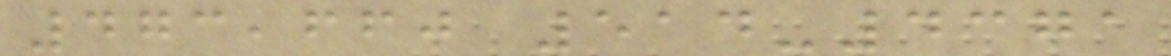473,660 514-4371
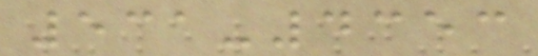531-4353
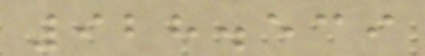928.539
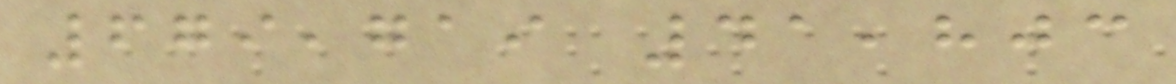679,719 41,803
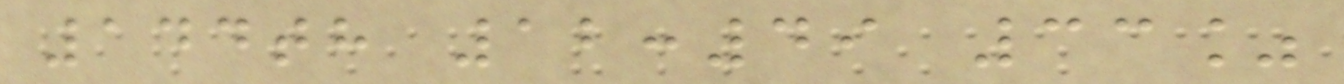144th 12:49 33%
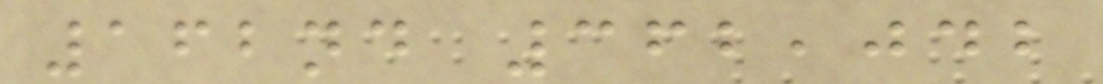162nd 362,042
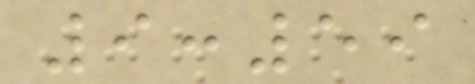9:59
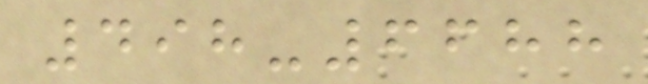498-6688
